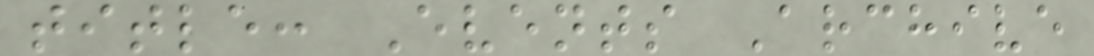title: Events Archive
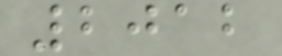2012
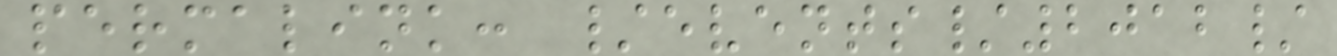permalink: /events/2012/
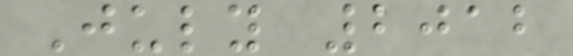July 2012
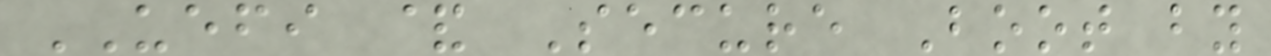UEFI & Secure Boot by
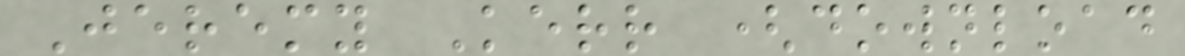Jeremy Kerr (download
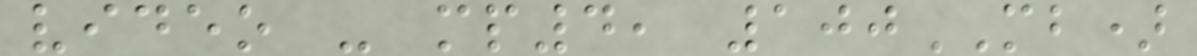video - mp4, 100MB)
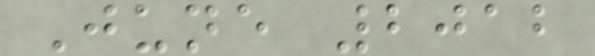June 2012
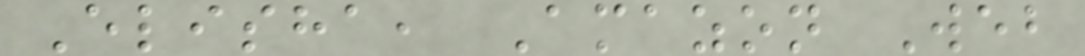Elisha, Amazon Web
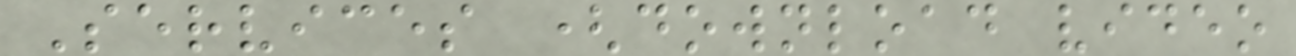Services (download video
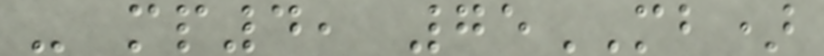- mp4, 75MB)
